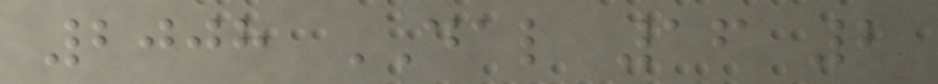2008 DAL 16 2
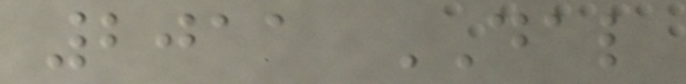2011 DAL
